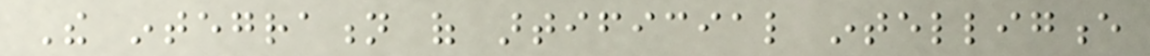The integration of artificial intelligence
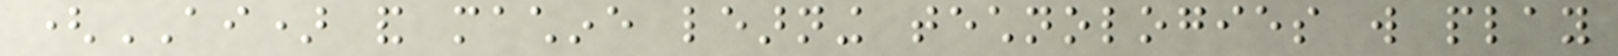(AI) and machine learning technologies will play
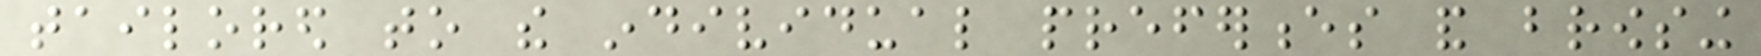tailored to the individual preferences and browsing
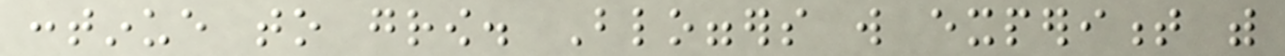continue to grow. Bloggers will experiment with
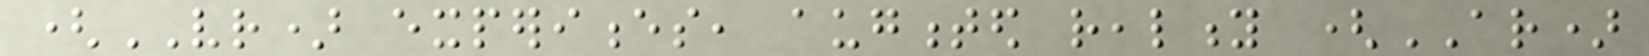(VR) experiences, augmented reality (AR)
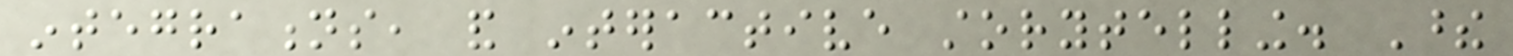integrations, and interactive storytelling. These
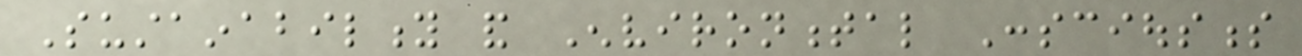Sustainability and Environmental Consciousness
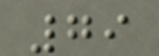79
